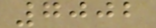7002
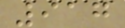917
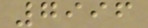7996
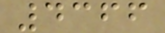4366
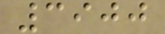3900
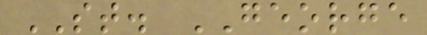ST. GEORGE
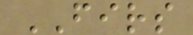FIRS
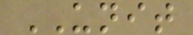UNIT
